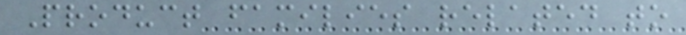Product families related to
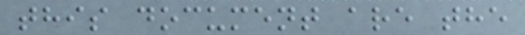this document are the
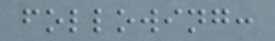following:
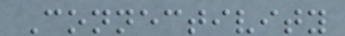Connectivity
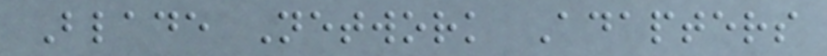Blade Network Adapters
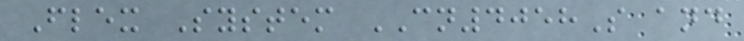Flex System CN4058S and
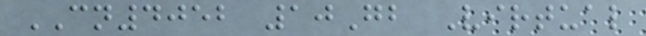CN4052 10Gb Virtual
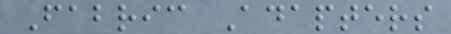Fabric Adapters
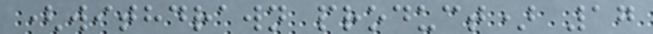(withdrawn product) 17
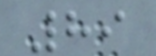89
